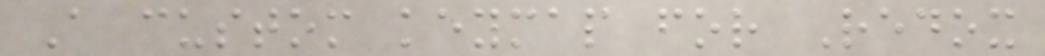A custom keymap for Redox
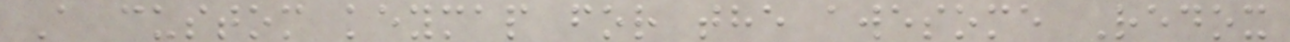A custom keymap for the awesome Redox
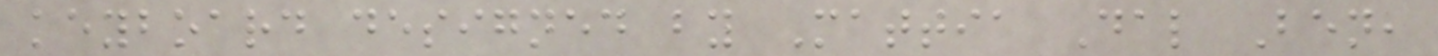keyboard designed by Mattia Dal Ben,
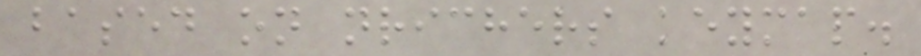based on nrichers keymap.
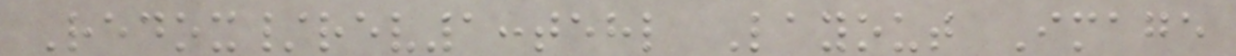Redox/rev1:tehl Layout Image
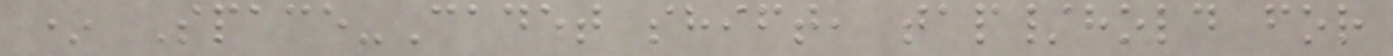* Space-Cadet shift, tap/hold for
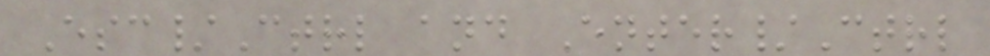Esc/Ctrl and Enter/Ctrl
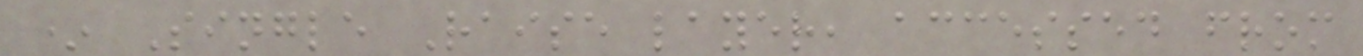* Single Raise layer, accessed from
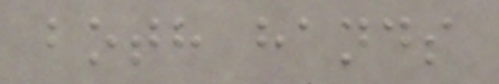both hands
